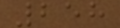258
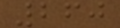260
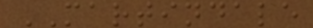MARTINDALE
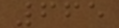665
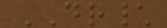DR\
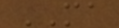MA
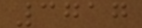3717
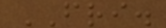FRI.
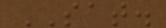SAT.
